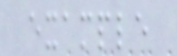example
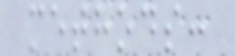methods:
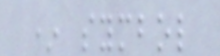* symbol
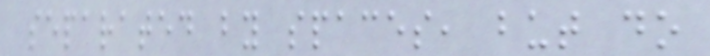separated by spaces, but do
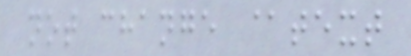not change @text
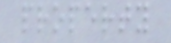property
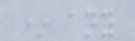* any
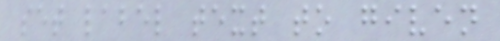set label text to given
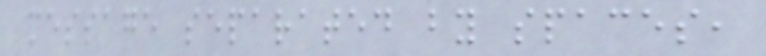message separated by spaces,
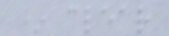* clear
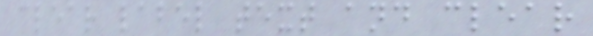clear label text and clear
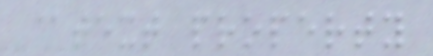@text property
